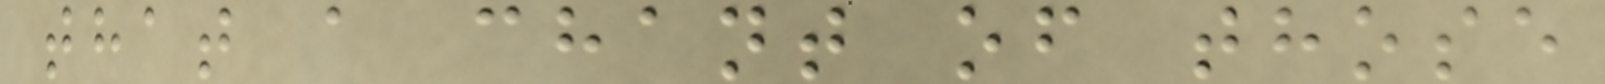that a chant of those
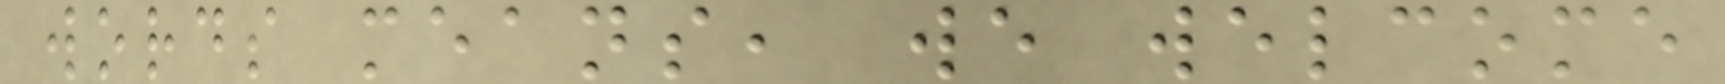words means, we welcome
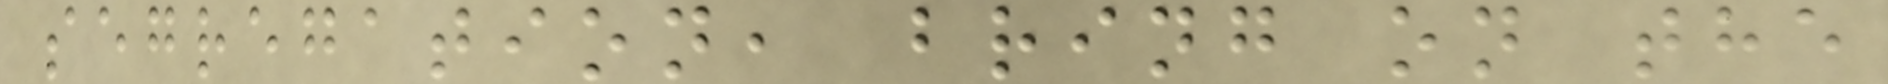segregation, bring on the
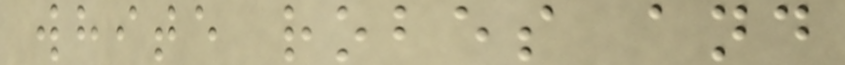white robes and
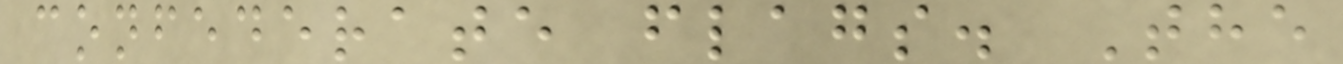confederate flags. The
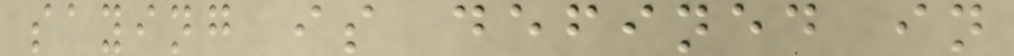saying is defined in
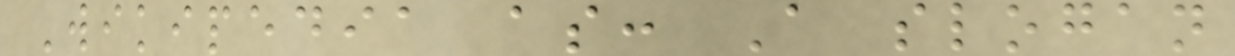Wikipedia as: A slogan
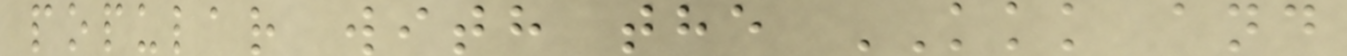popular with the KKK and
